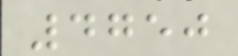4750
